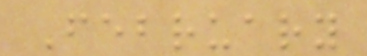February
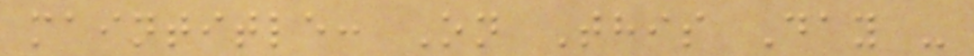maintitle: On This Day -
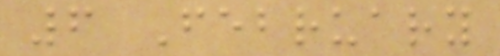6 February
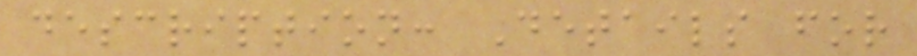description: Details for
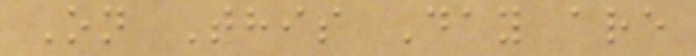On This Day are
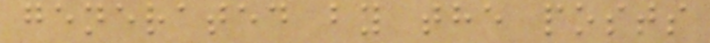generated by the posts
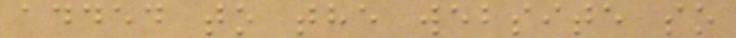added to the website so
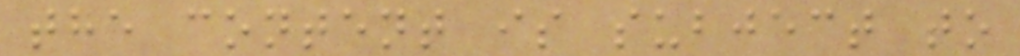the content is subject to
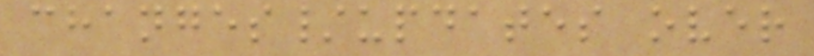changes/updates over
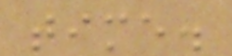time.
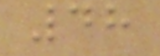48
